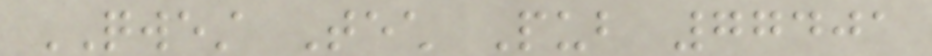QWEST Tech Pub 77401
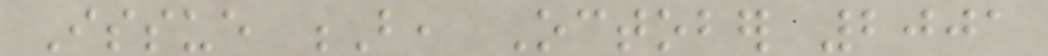Issue B, October 2001
